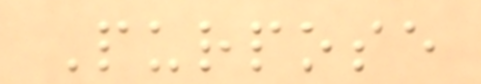Purpose
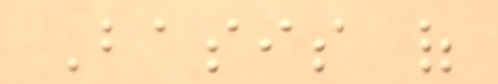Basis of
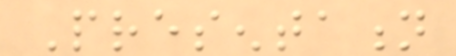Presentation
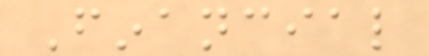Financial
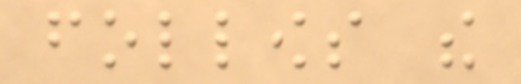follows the
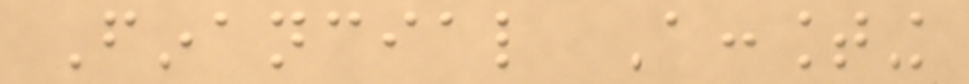Financial Accounting
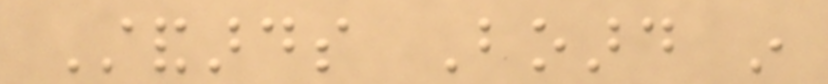Standards Board in
